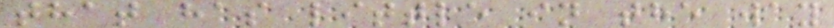that has little in the way
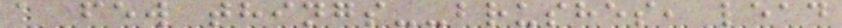a few things--brushes, lead
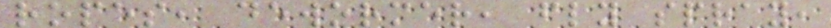ropes, dewormer, fly spray,
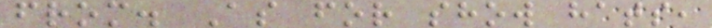from. As for show hats,
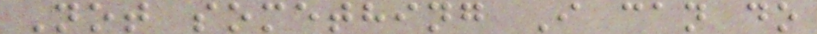Not something I can do
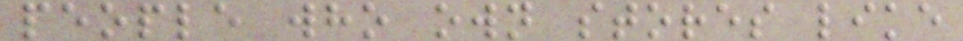people who own stores like
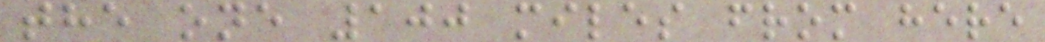the one 100 miles from here
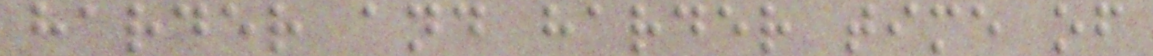harder and harder time of
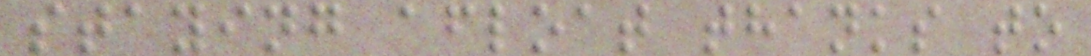staying afloat thanks to
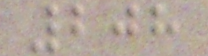208
